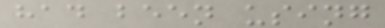had been using
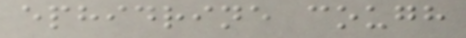ephidrine cough
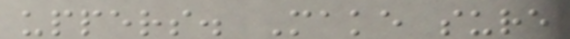uppers. Make sure
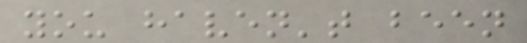you haven't been
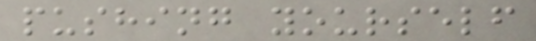pushing yourself
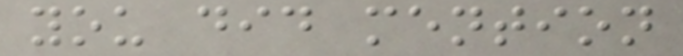you did mention
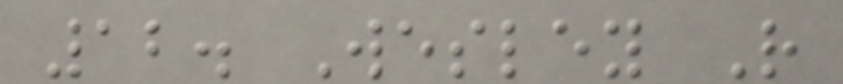12. Wesley R
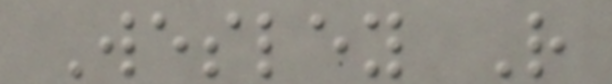Wesley R
